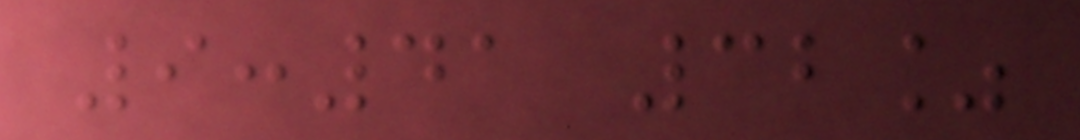9:41 32%
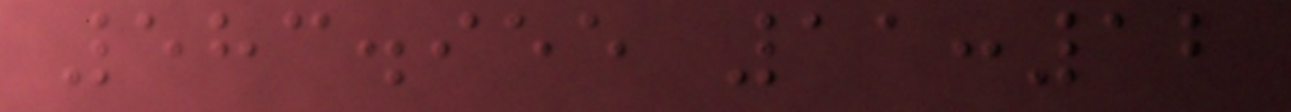583.955 11:12
